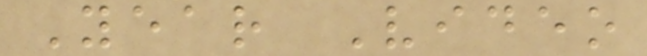Year Video
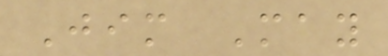Jim May
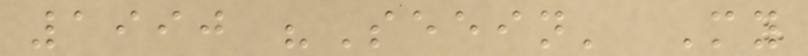1990 "Seein' My
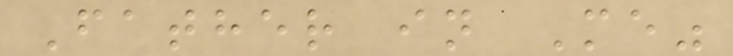Father in Me"
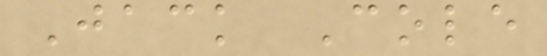Jack Cole
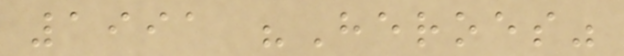1991 "Heroes"
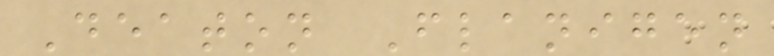Deaton Flanigen
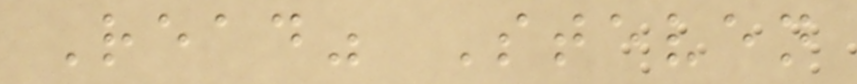Read" Steven
